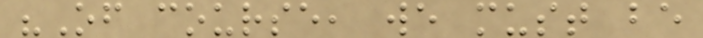"Of course, we must be
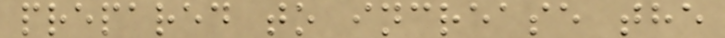prepared to increase the
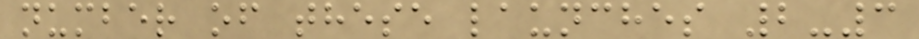number of these launches 2-3
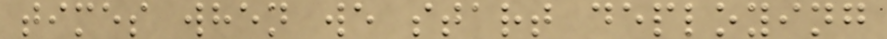times when we start deploying
